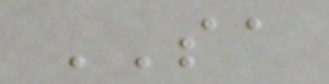SA
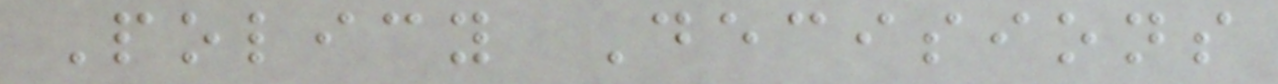Policy Decisions
